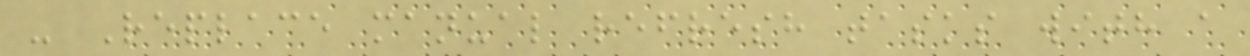- Replace manual refresh tasks with a
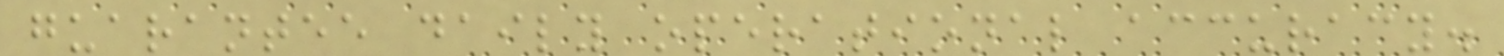guarantee daily operational accuracy.
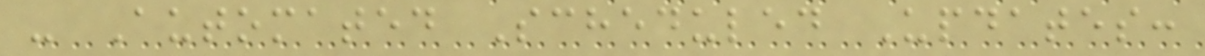- Automated Scheduled Updates:
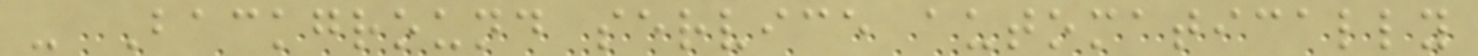- Background service automatically
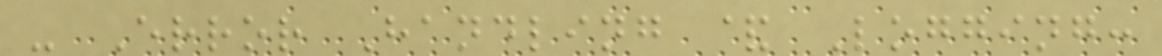- Error Handling & Logging:
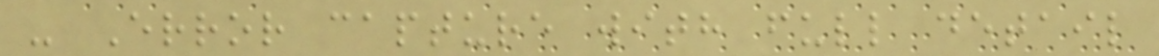- Error capture with full detail
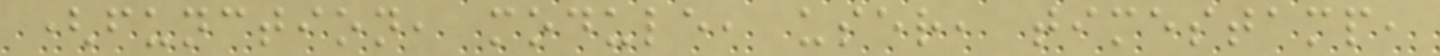(function, module, user, timestamp,
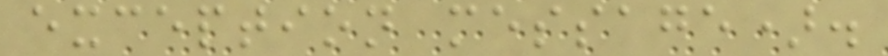exception message).
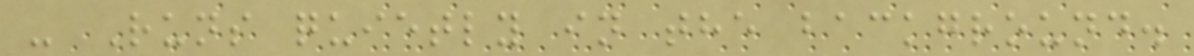- Runs quietly in the background.
